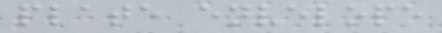plate envelope
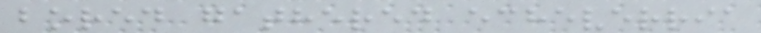bored gathered echeverria
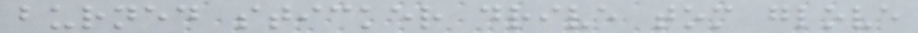burned sticker drive tom glove
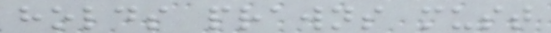holds prawns must
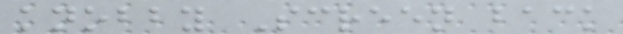knobby Screen back
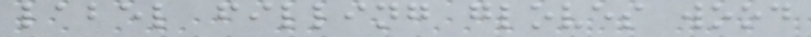label filling gloves wood
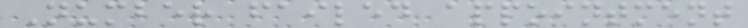Number failed appointment
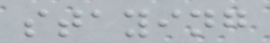staying
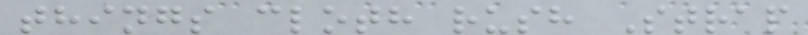things cloth rush Strap
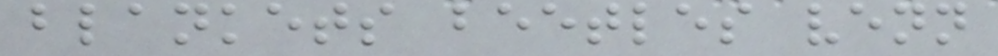blankets beetles venn
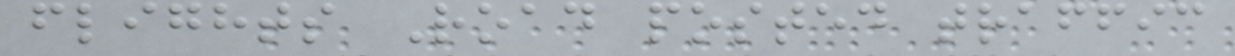flights Road posted traffic
